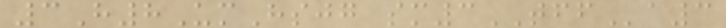3H8UmHsjg sm3TFFa3
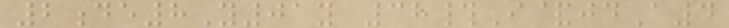2de8Y01y 38#I&jdA4
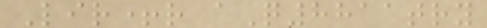Lir+r aQ8811try
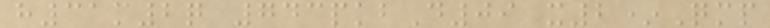h31m2q 743pkbD09 x2*Qmp
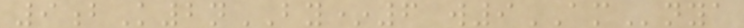9bK2nBY*6 w9AMnya
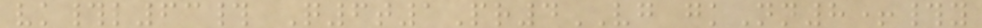vk#l63# Q6t1Pr4VG gkNn8+#y
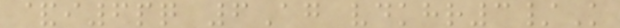&i6pq 6Ag vdkhr3/K
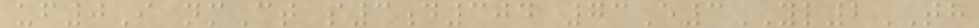uf0I nmCt s3d304 73E3YL2TH
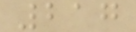217
